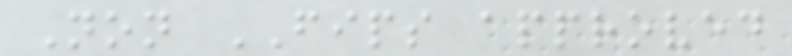Non FIPS approved
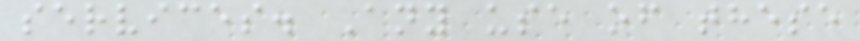services. Any use of these
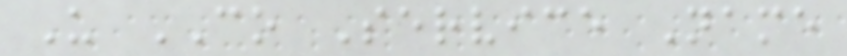U CO Service Name
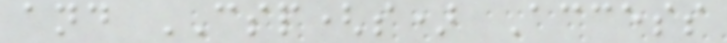and CSP(s) Access
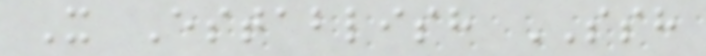X Establish SSH
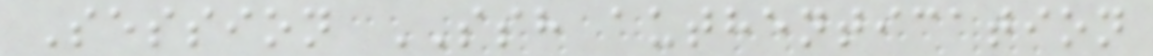Session SSH authentication
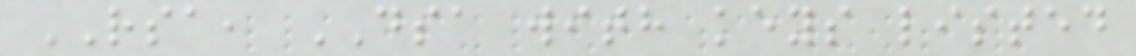RSA, DSA with keys listed
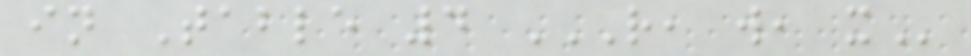in Table 4 R, W, X
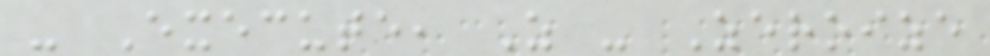- Execute, Z - Zeroize
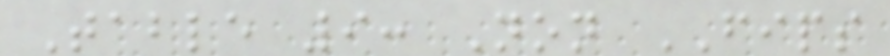Table 9: Non FIPS
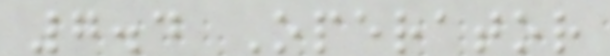7.4 Operator
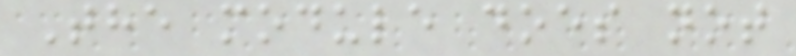The module does not
